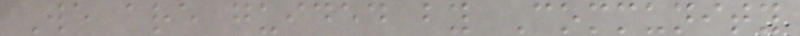We are guided by Community
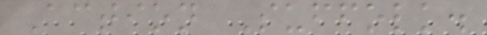Action Suffolk.
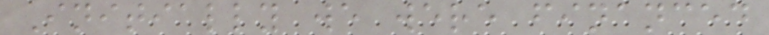Initially we were financed
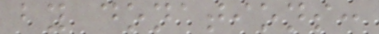by donations:
